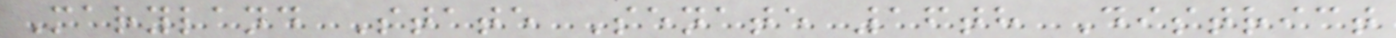Maryland State Senate 16th District
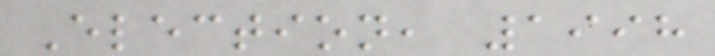Election, 1998
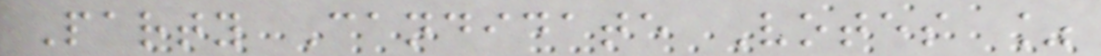Party Candidate Votes %
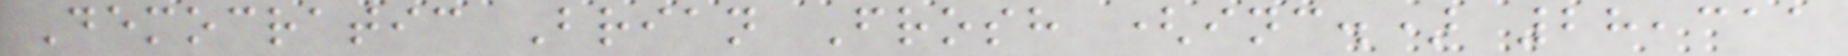Democratic Brian Frosh (inc.) 28,311
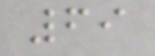69
